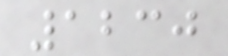1230
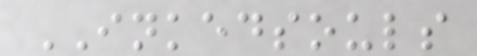INKEDSOULS
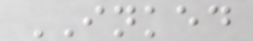INKED
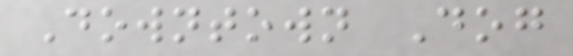Downtown Dog
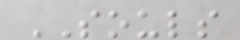SOULS
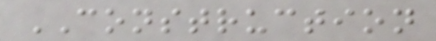CONSTRUCTION
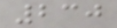230
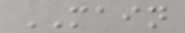MAIN
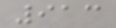913
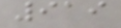919
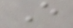E
